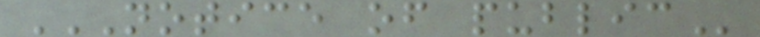NOTICE OF PUBLIC
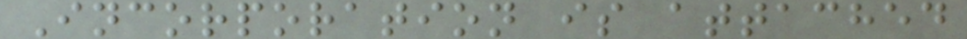Incorporation is attached
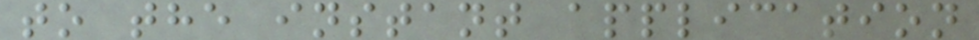to the instant application
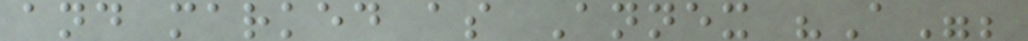and marked as Annex "A";
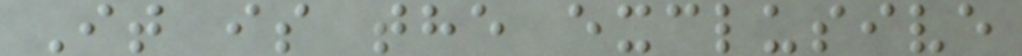It is the exclusive
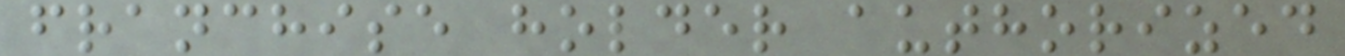franchise holder authorized
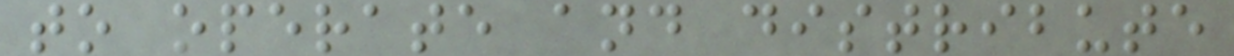to operate and distribute
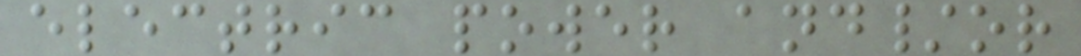electric power and/or
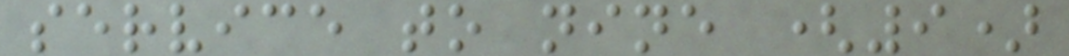service to nine (9)
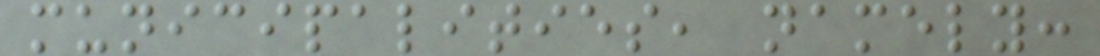municipalities, namely:
